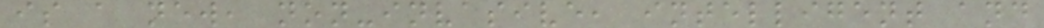is a new, non-invasive, intelligent and
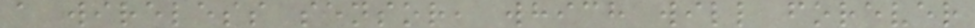a wireless sensor, which will forever
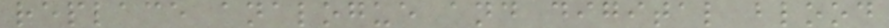replace analogue and digital blood
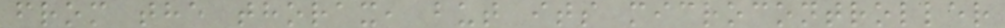from the thorax, but its microcontroller
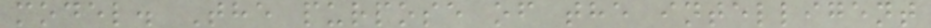model. The purpose of the intelligent
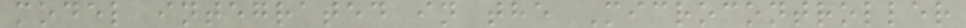model integrated in the Microcontroller
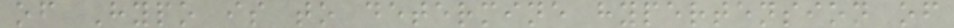of Hypo is to determine hypertension of
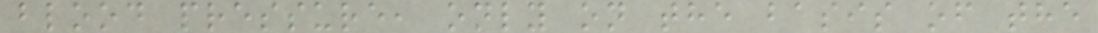blood pressure, only on the basis of the
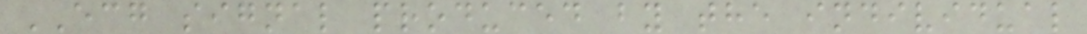ECG signal produced by the individual
